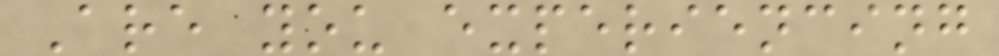Are you experiencing
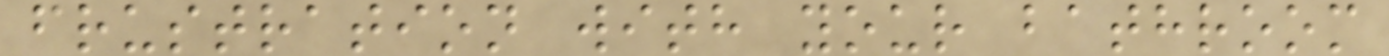frustration with your bathroom
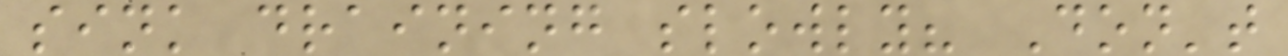sink draining slowly? Don't
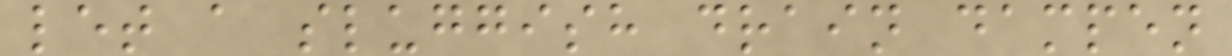let a sluggish drain dampen
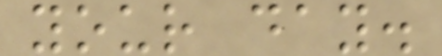your day.
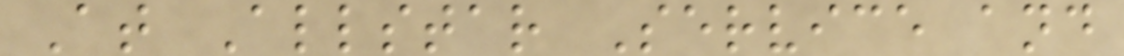At Allstar Service and
